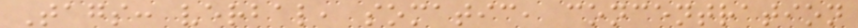Tags: verbal, somatic, concentration
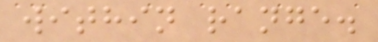within range.
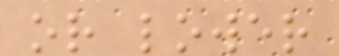or lower
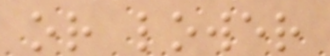or lower
